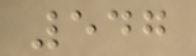547
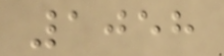1058
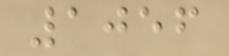1056
